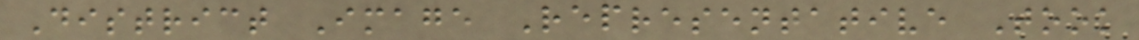District Image Representative Took
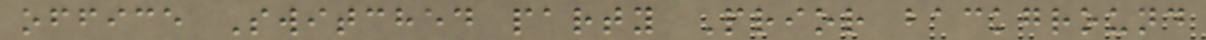office Switched party Prior background
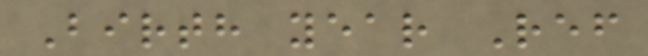Birth year Ref
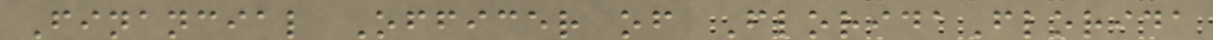Financial Officer of FloridaFlorida
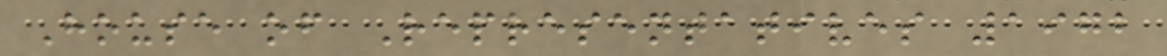House of Representatives 1972
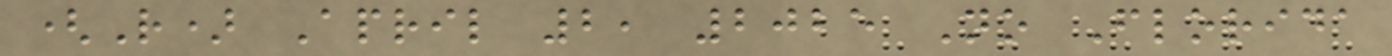(R) April 2, 2025 No Florida
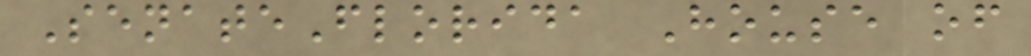SenateFlorida House of
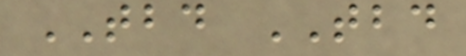TBD TBD
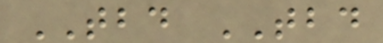TBD TBD
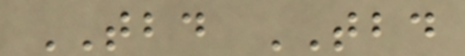TBD TBD
